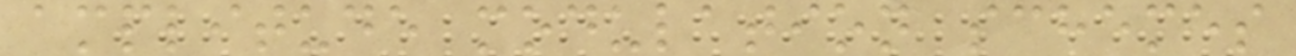amplitude modulation schemes
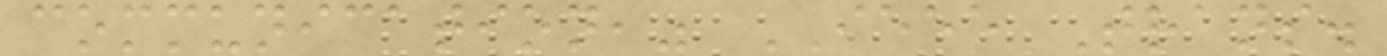communication," IEEE Trans.
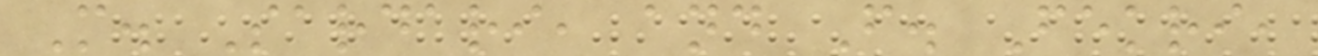M. Sardari, and F. Fekri,
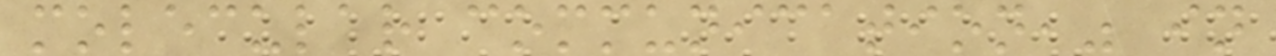molecular communication," in
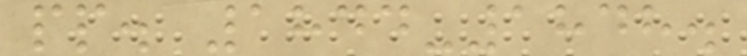pp. 1844-1848.
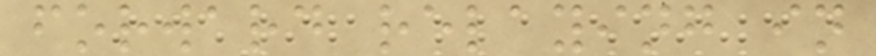forward relaying in
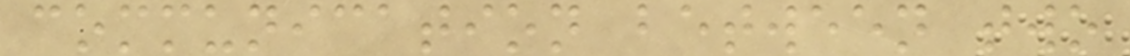communication between two
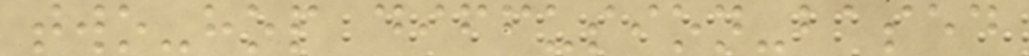two-hop diffusion-based
